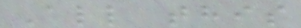All this
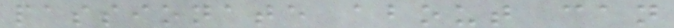passionate about can
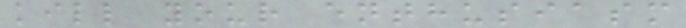kill your enthusiasm
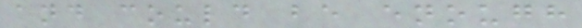and could be enough
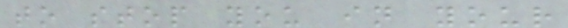to stop you in your
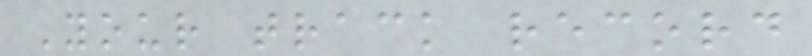Your track record
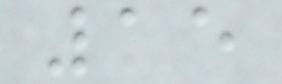15
